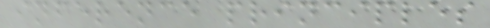inference principles
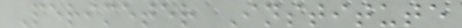Perimeter Institute
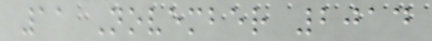11 November 2014
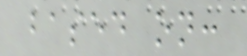based on:
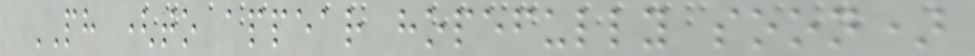PH (to appear hopefully soon)
